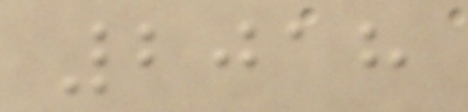2018
